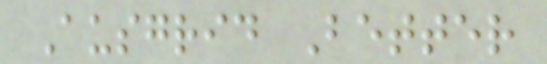Ausgrid Better
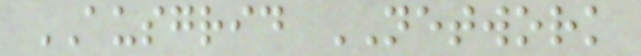AUSGRID NETWORK
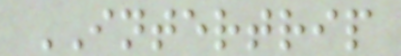INTERTRIP
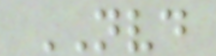NVD
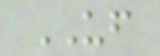UF
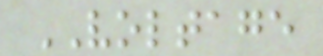VOLTAGE
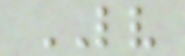LV
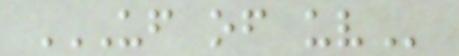UF OF UV
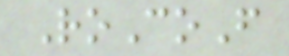RoCoF
